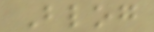Blog
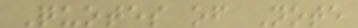Quotes of Note
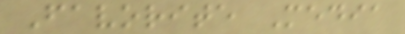Favorite Media
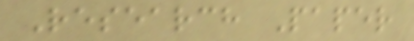Research Paper
